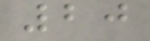20
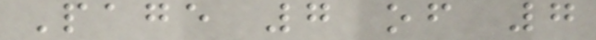Page 7 of 7
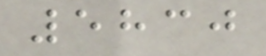5830
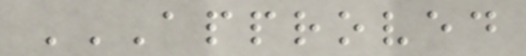APPROVED
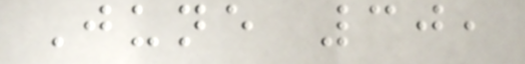June 30,
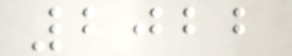2022
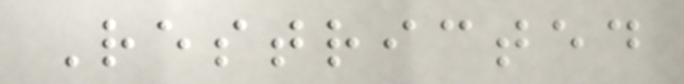Restricted
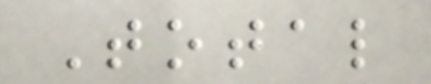Total
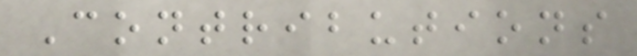Contributions
